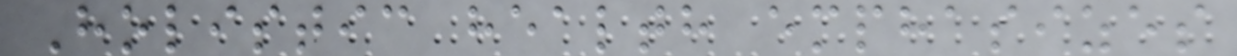Holistic health emphasizes
